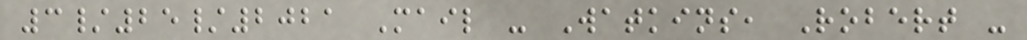3/25/2021 Mail - Watkins, Robert -
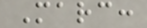Marc:
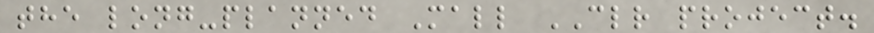the long-planned Mall CLR project.
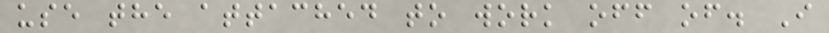use the attached to work off of. I
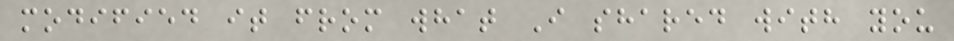modified it from what I shared with you
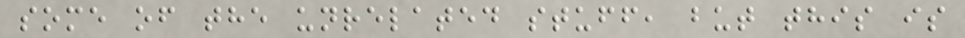some of the unrelated stuff, but this is
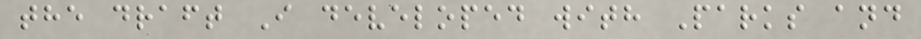the draft I developed with Parks and
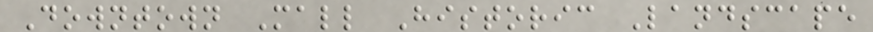Downtown Mall Historic Landscape
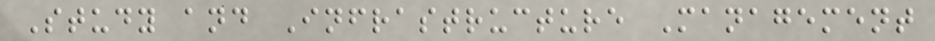Study and Infrastructure Management
